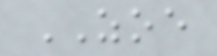ZOE
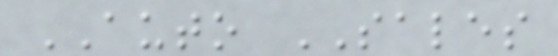AUTO SALES
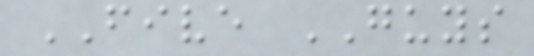FIVE GUYS
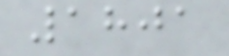1801
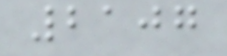2107
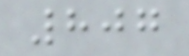807
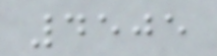4505
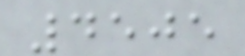4505
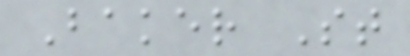Baker St
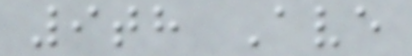9th Ave
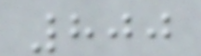800
